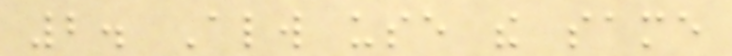2. Always use the same
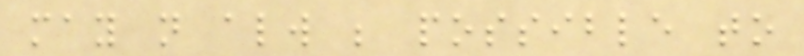may not always be possible to
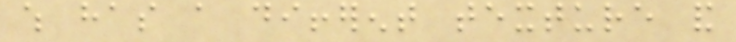which has a different texture and
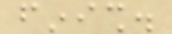finish.
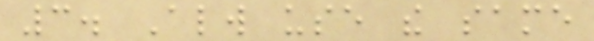3. Always use the same
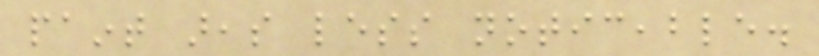paint areas less noticeable.
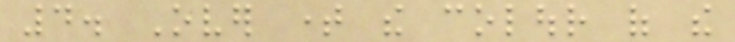4. Over time the colour of the
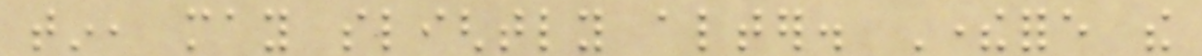tin, may slightly alter. Therefore the
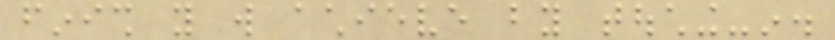finish you will achieve by touching-in.
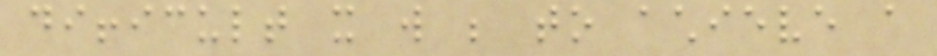difficult it will be to achieve a
